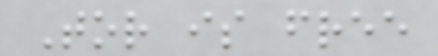Tor is free
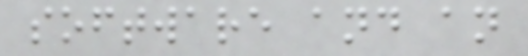software and an
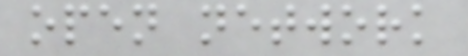open network
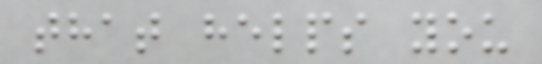that helps you
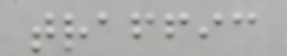traffic
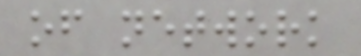of network
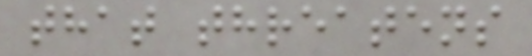that threatens
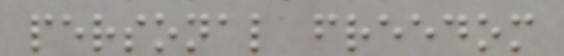personal freedom
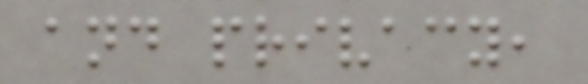and privacy,
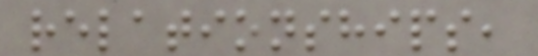relationships,
